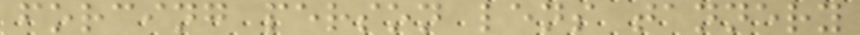forcing person lens tannery
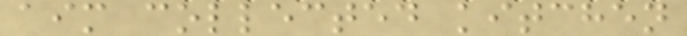aim collected kitchen
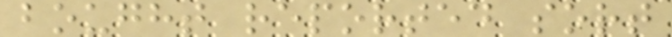bought reported sort
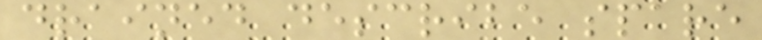drained describe spare
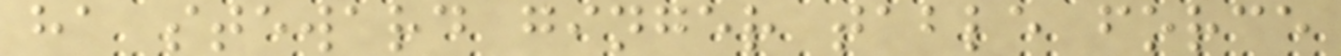ha steward ginger table force
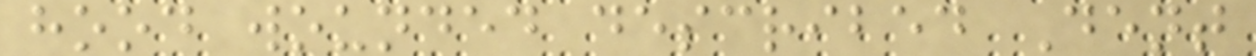hood wounded described Dent
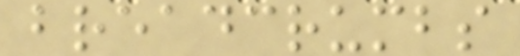breadcrumbs
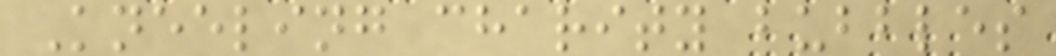Kneeling charity bubbles
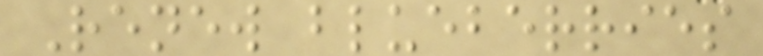Renew blueberries
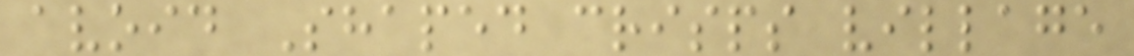avoid Shaped crisps village
